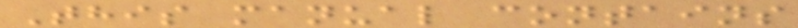This manual contains
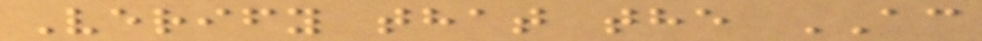Verify that the AC
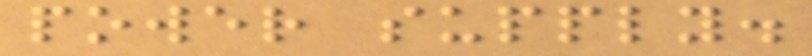power supply.
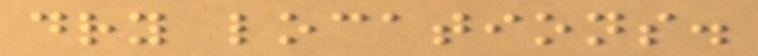dry locations.
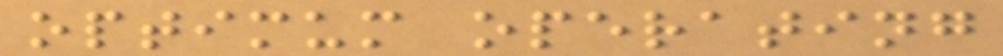optimum operating
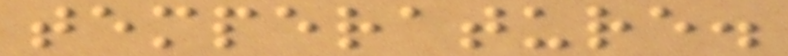temperature.
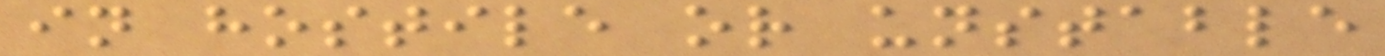in hostile or unstable
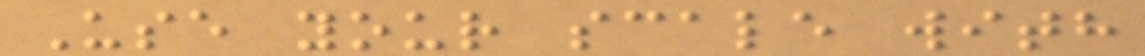Use your scale with
